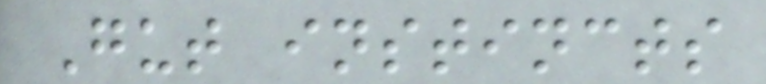Gut instincts
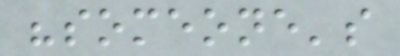"someone's
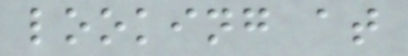looking at
